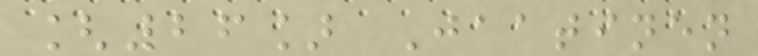[26] Jaatinen
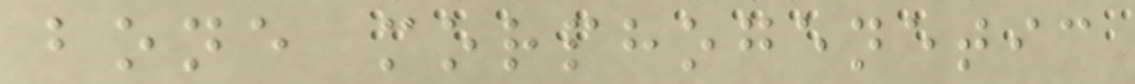bone morphogenetic
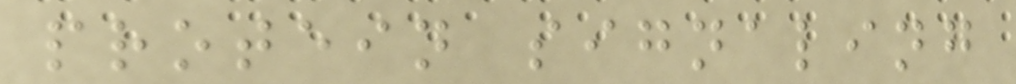protein signaling
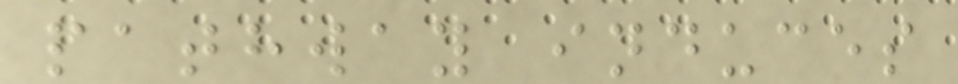pathway induces
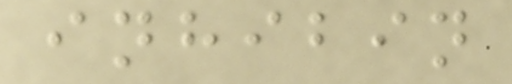inhibin
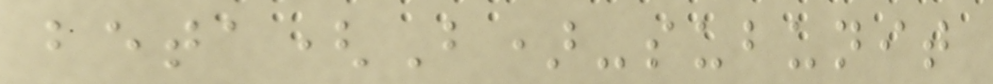beta(B)-subunit
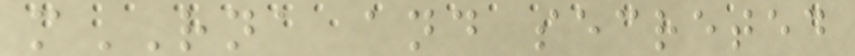mRNA and secreted
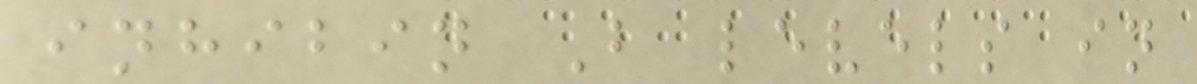inhibin B levels in
